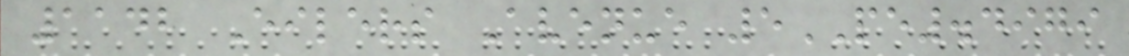1142 Eilers Avenue 5PE.4979
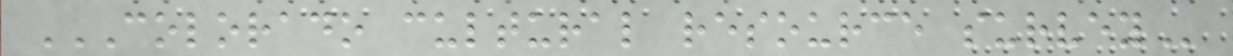COLORADO CULTURAL RESOURCE SURVEY
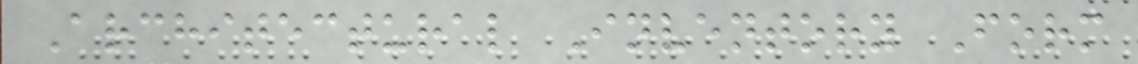Architectural Inventory Form
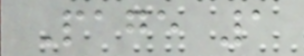Page 1
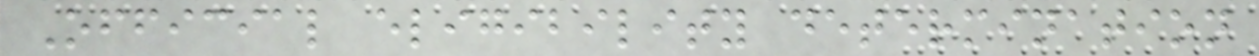Official eligibility determination
